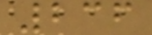236
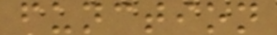function
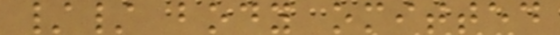// body omitted
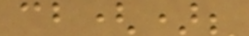cb();
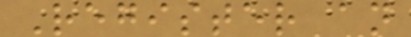Register an
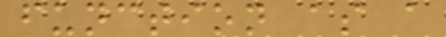function as a
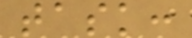task:
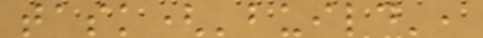task('build',
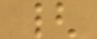{
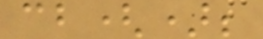cb();
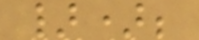});
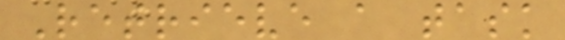Retrieve a task
